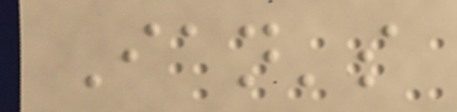Ian's
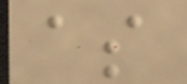as
